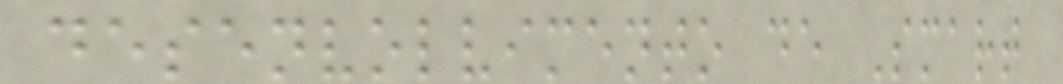desenvolvimento de Smart
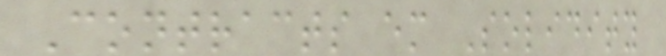Contracts em Solidity
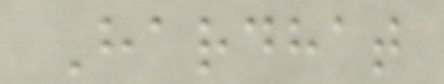Hardhat
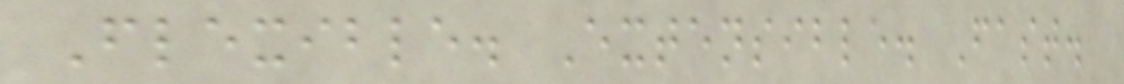Flexible. Extensible. Fast.
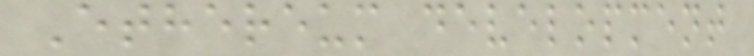Ethereum development
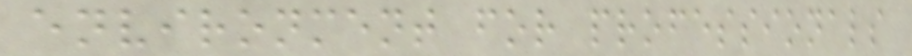environment for professionals
